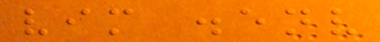vim .env
